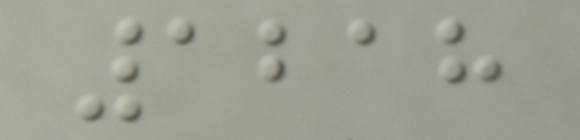1218
